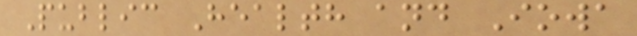Public Health and Iowa
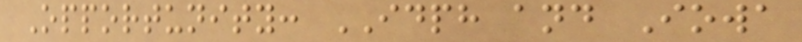Opportunity: IDPH and Iowa
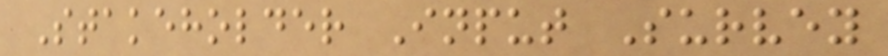Stakeholder Input Survey
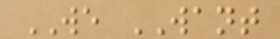WE WANT
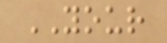YOUR
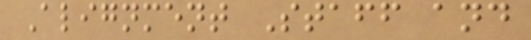Alignment Staff and
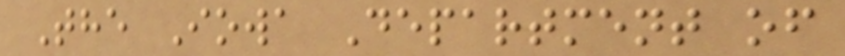The Iowa Department of
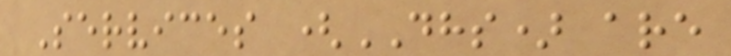Services (DHS) are
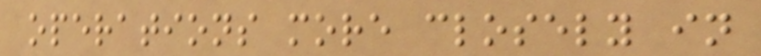operations more closely in
